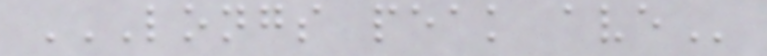LONGS PEAK AVE
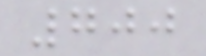700
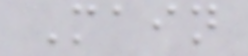Main
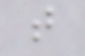t
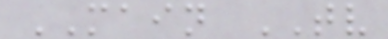MAIN TV
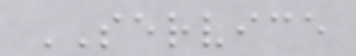SERVICE
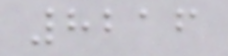8216
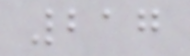217
